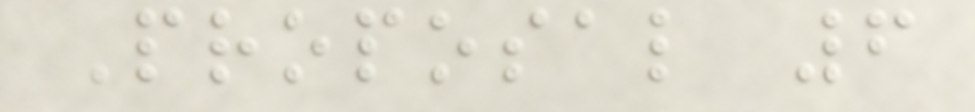Proposal 6
